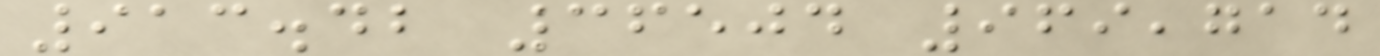913.42 36504 969,714
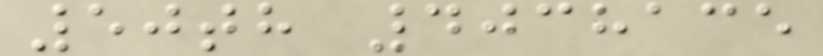50th 4038135
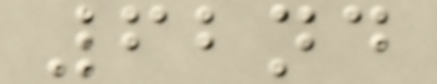62nd
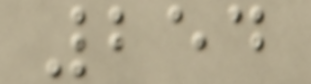254
